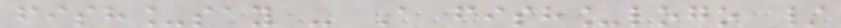fish_say - A fish_logo /
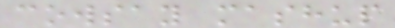cowsay mashup
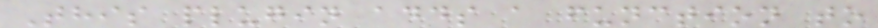This plugin adds a function to
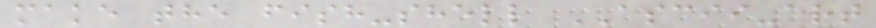make the fish-shell ASCII-art
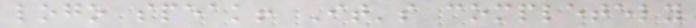logo speak! It's completely
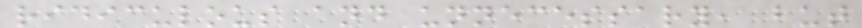ridiculous and unnecessary, but
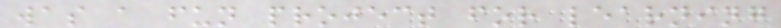was a fun project for learning
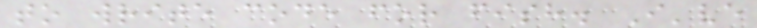to write code for fish. I've
